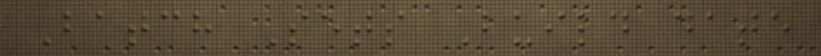Batch Sets Build date
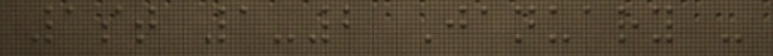1st 1-2 January -
